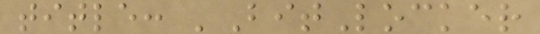title: 'BitLocker
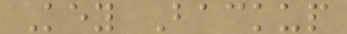Key Backup
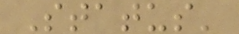Status'
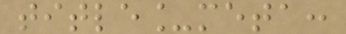title_meta:
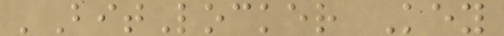'BitLocker Key
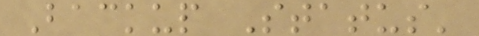Backup Status'
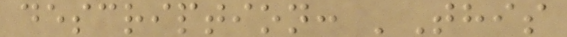description: 'This
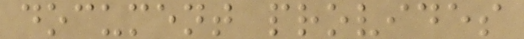document provides
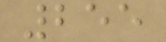255
